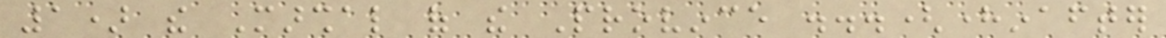1) the Marshal of the Province ...(hereinafter
